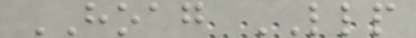HOAG LLP
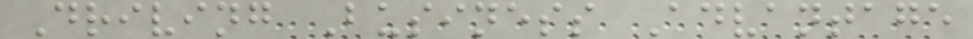Driving Business Advantage
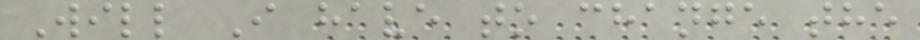Will I have to change the
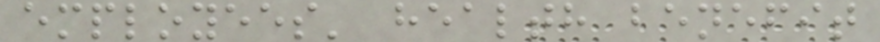employees' health benefit
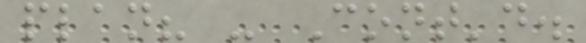plan? - Cont'd.
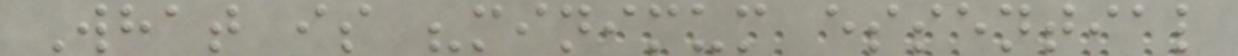What is "minimum essential
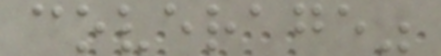coverage"
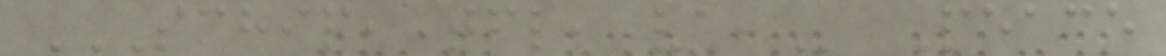SCHIP, TFL, VA, Peace
